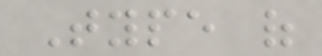Type of
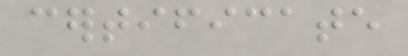certificate
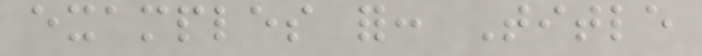examples for: Title
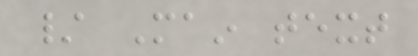/ Main text
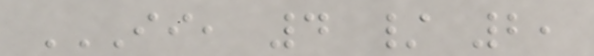II, 4 / 2,
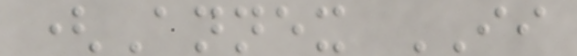(Annex II
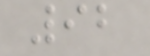92
